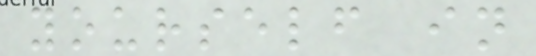yourself in
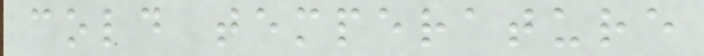cold temperature
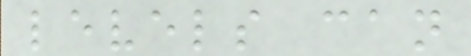levels can
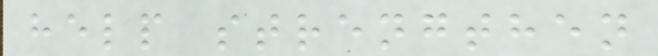help strengthen
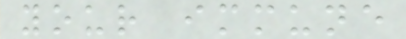your immune
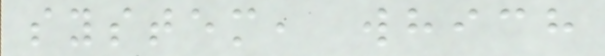system, which
